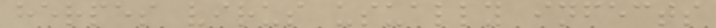herpes virus usually infects
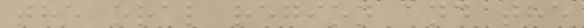the oral region and the
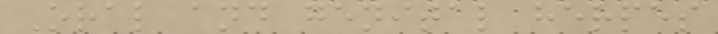Oral and genital herpes
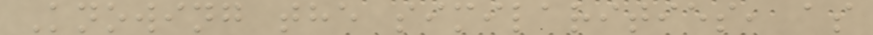Knowing the similarities, as
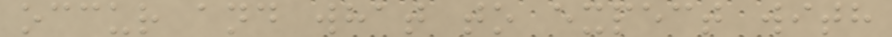occur and what to expect with
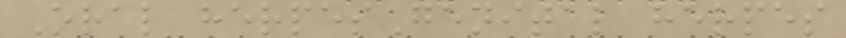Oral herpesGenital herpes
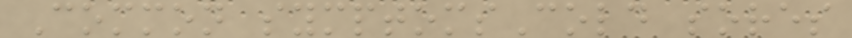Common symptomsCold sores
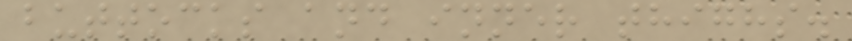buttocks and inner thighs.
